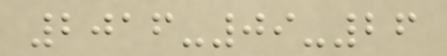2016-09-26
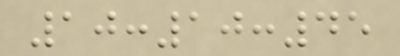10:10:45
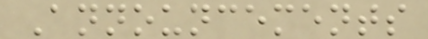Announcements
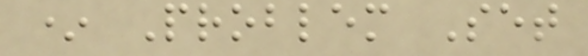* Problem Set
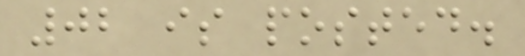02 is posted.
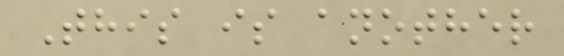This is another
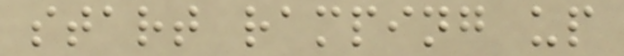start ramping up
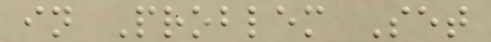in Problem Set
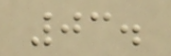03.
